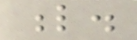l.
